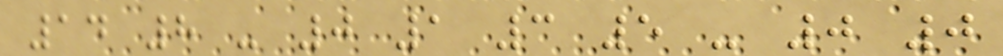14 8 - 0 1 3 5 - 0 0
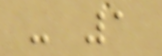- 1
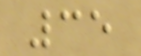35
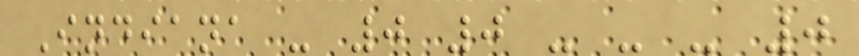Indiana - 0 0 - - - 0
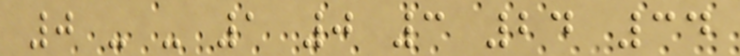0 - - 1 0 3 24 34
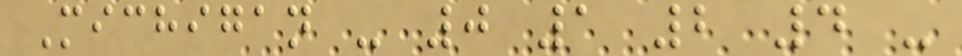Michigan - 0 1 2 4 -
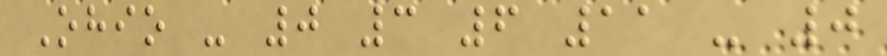Ohio - 0 3 6 11 - 0
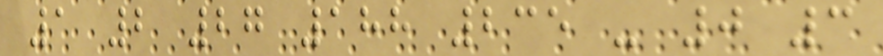1 2 27 188 235 - 0 3
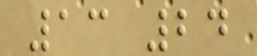13 24
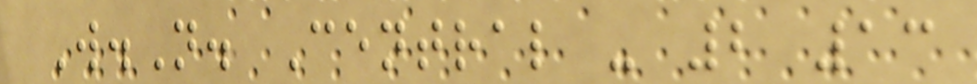W.N. Central - 2 13
